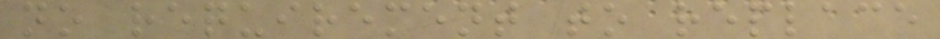no requirement to replace
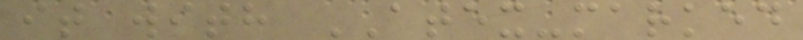it with ATEX-marked
